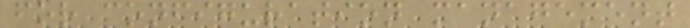for configuration management
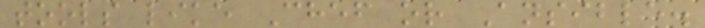tools like Chef or Ansible.
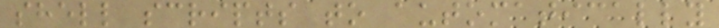shell scripts to automatically
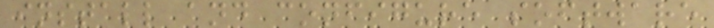install and configure software
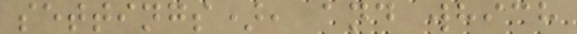settings), and which
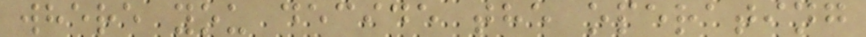where you decide the operating
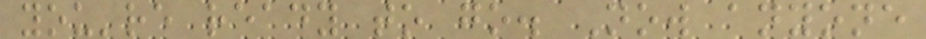you're ready to go. Now anyone
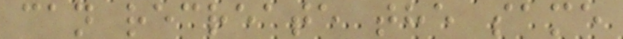can recreate the same
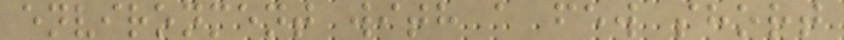environment with a few short
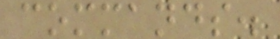commands.
